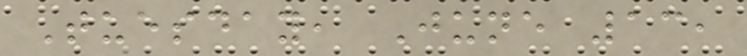Tuesday, June 13,
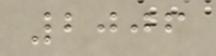2006
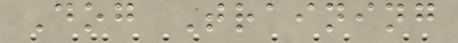Dog Training
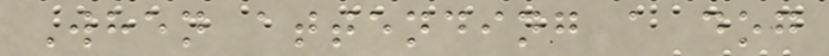When attending a dog
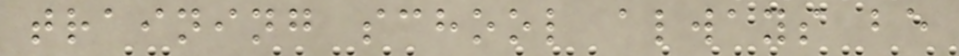training school always be
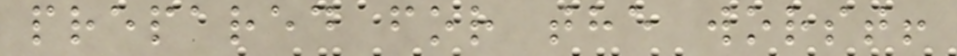prepared for the worst!
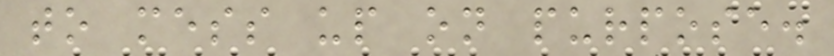to mess up on purpose.
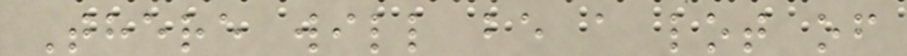There will be a lot of
